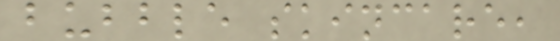bubble skincare,
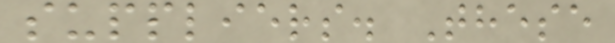suppliers. These
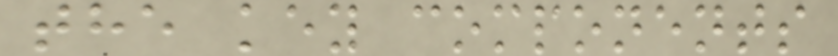the key components
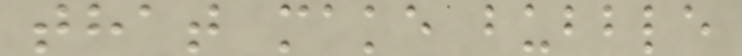that make bubble
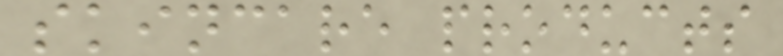skincare products
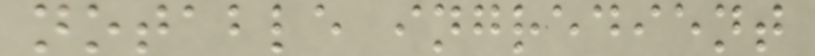notable ingredient
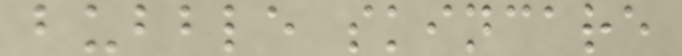bubble skincare
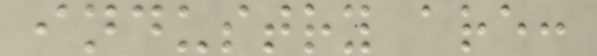industry are:
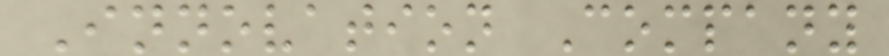Innovation Company
